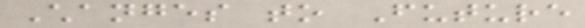Changes to Future
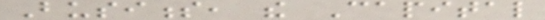Business, the Capital
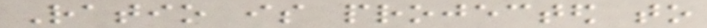Ratio is projected to
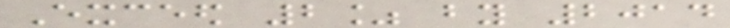Exceed 2% by 2014
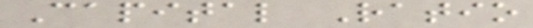Capital Ratio
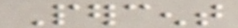Percent
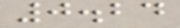0.24
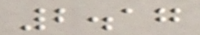2.17
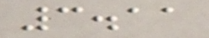3.11
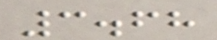3.68
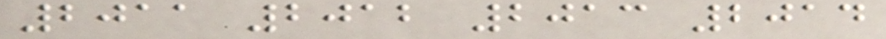2011 2012 2013 2014
